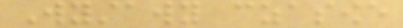Wystawy czasowe
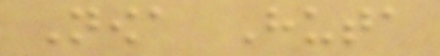Nowa Huta
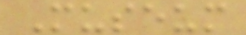Museum
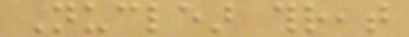Nuclear threat
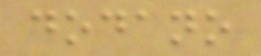dodano
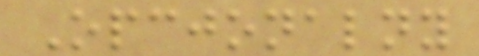Opcjonalny
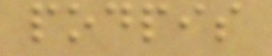podpis
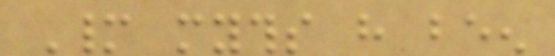Many myths have been
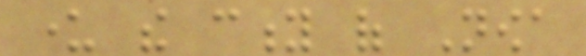under the city of Nowa
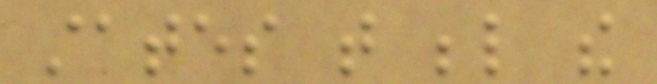states that below the
